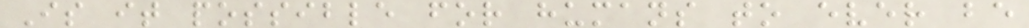Is it possible for humans to ever be
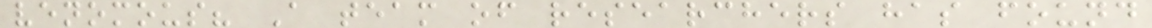venomous? A team of researchers has found
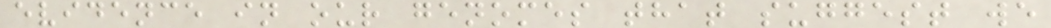evidence in our genomes that suggest we
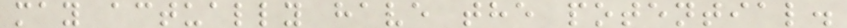may actually have the potential.
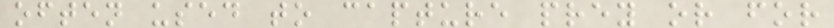often used to capture prey or for
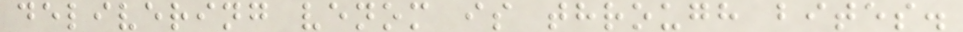delivering venom is through bites.
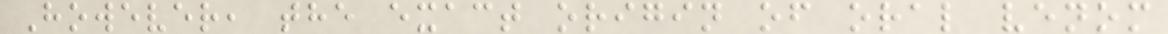However, the exact origin of oral venom
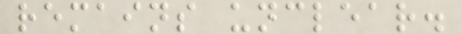remains unclear.
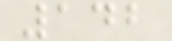142
